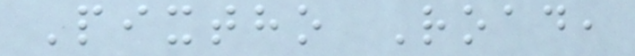Pixtho Road,
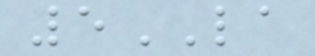5LA
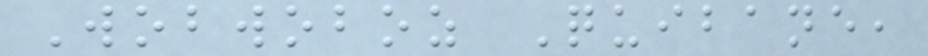Wobwoboz Quibane,
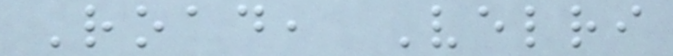Road, Velri
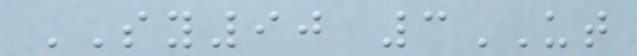SY90 3UT
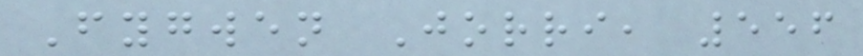Fygwen Jorri, 556
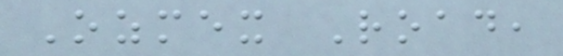Ozmex Road,
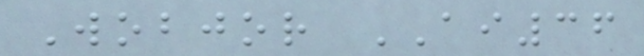Wobjor AI36
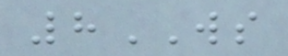8WS
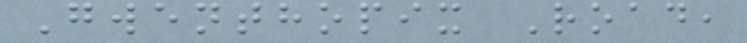Gwenthopix Road,
